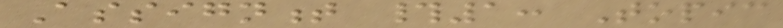Assignment #1: Topic
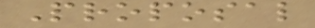Proposal
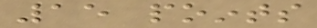15 points
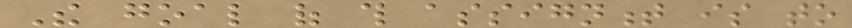The goal of this assignment is to
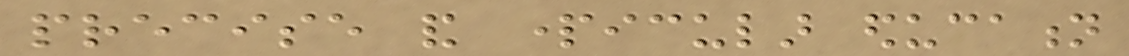precise and particular education
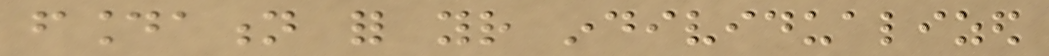foundation for your individualized
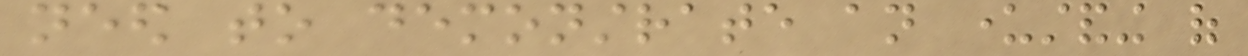need to demonstrate an understanding of
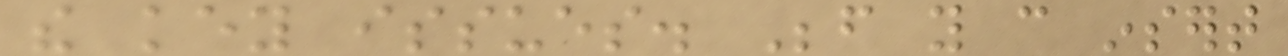the key issues. Before you can insert
